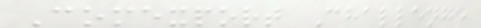Comexport Challenge
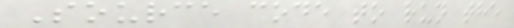Source code to run the
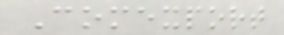Comexport
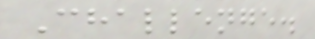Challenge.
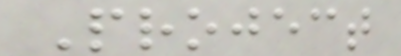Project
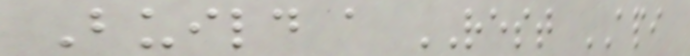Build a REST API
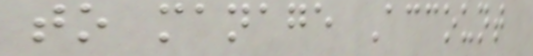to manage Account
